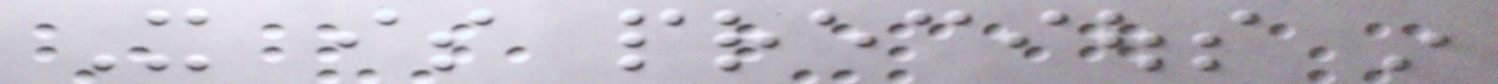It is precious in
